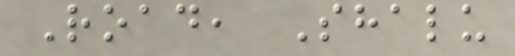Road, Shalu
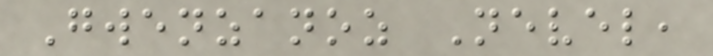Gwenzanoz Nevel,
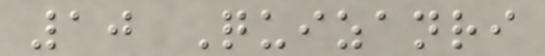10 Quizanri
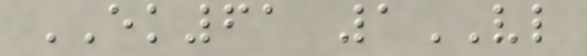EK61 1VL
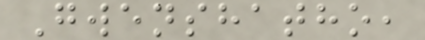Gwenshatho,
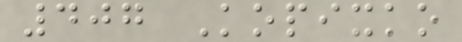407 Kopixko
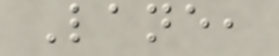Lane,
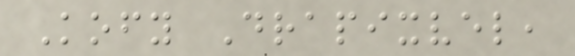Kofy Drapixvel,
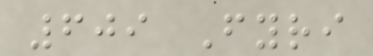609 Fyri
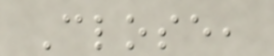Close,
